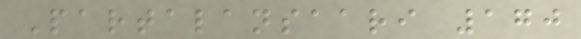Partalansaari 170
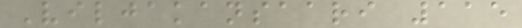Viljakansaari 115
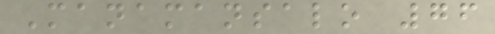Manamansalo 76
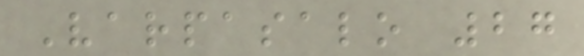Varpasalo 27
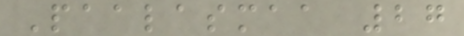Paalasmaa 27
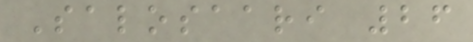Salosaari 26
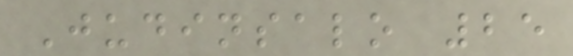Judinsalo 25
